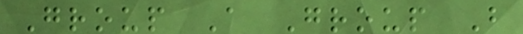Group A Group B
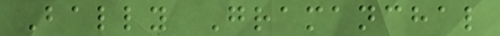Bally Gramanchal
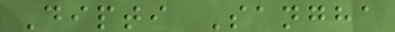Dipti Sangha
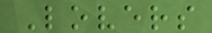Lovers
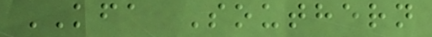KFA Southern
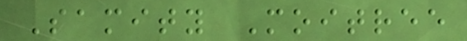Samity Moitree
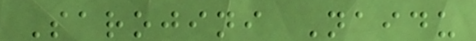Sarojini Naidu
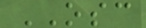OSC
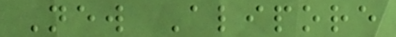New Alipore
